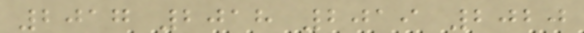2017 2018 2019 2020
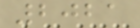2021
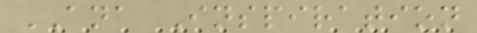ANA Inspiration
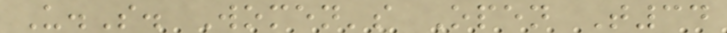U.S. Women's Open T34
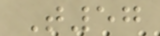T57
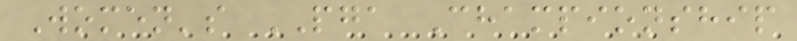Women's PGA Championship
